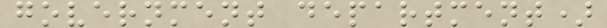government department)
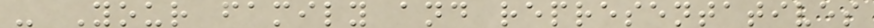- Your family and representatives
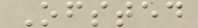Ofsted
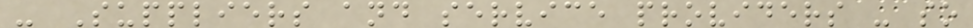- Suppliers and service providers - so
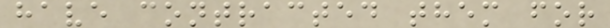have contracted them for
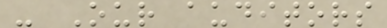- Our auditors
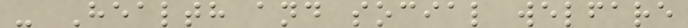- Health and social welfare
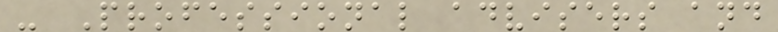- Professional advisers and
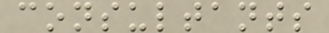consultants
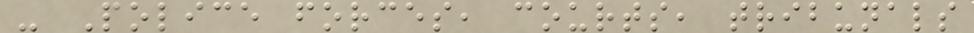- Police forces, courts, tribunals
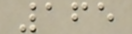165
